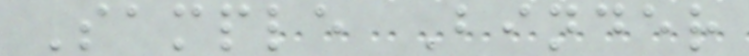Sample Binder
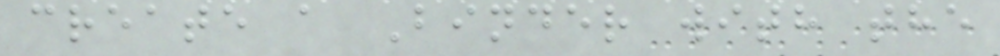create a Binder with the
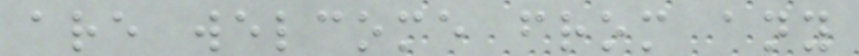are welcome from any
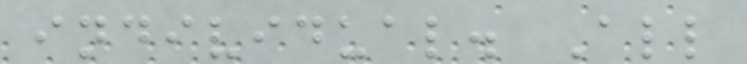individual. All
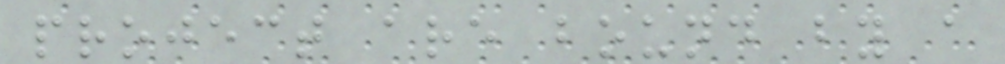project are bound by a
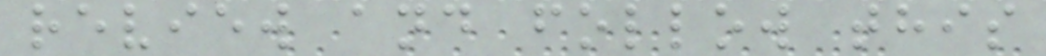review and follow this
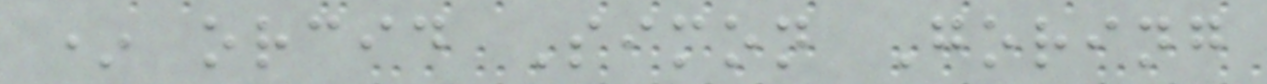* orcid Simon Goring
